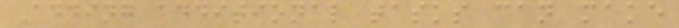Adding additional tasks can make
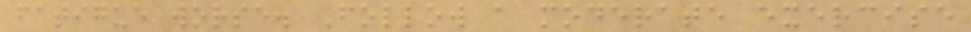fatigue worse. Follow a moderate exercise
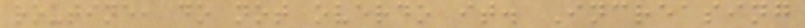routine, do not overdo it. Increasing
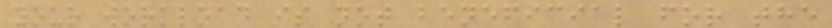your workload is not beneficial for the
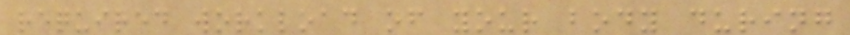required workload of your body during
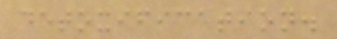detoxification.
